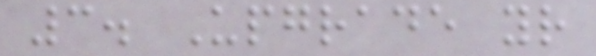3. Upgrade your
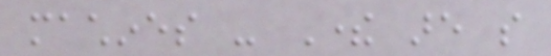machines - There are so
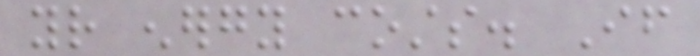your energy costs. If
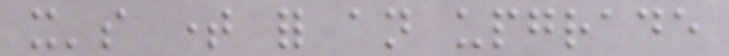it's time for an upgrade
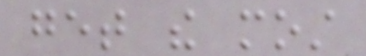get the most
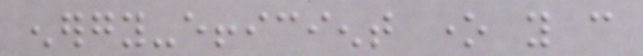energy-efficient one you can
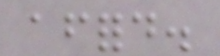afford.
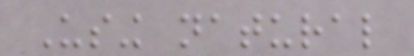Using natural
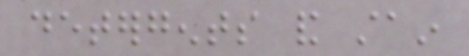detergents and stain
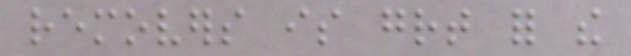removers is great for the
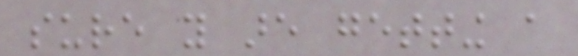sure you are getting a
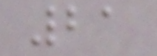21
